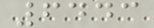6443
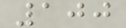100
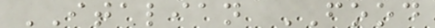ITALIAN FOOD
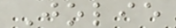Jolie
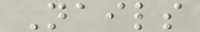Nails
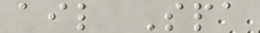ail Spa
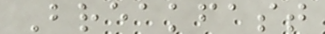Breakfast
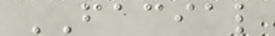FACIAL
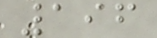196
